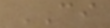CI
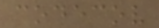codecov
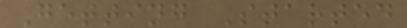Getting Started
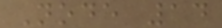Node 14
